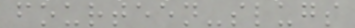fourteen-slugs
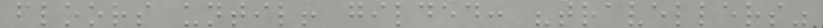floors until! gilded: "travellers"
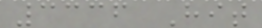3336 Hit
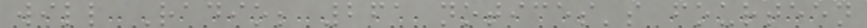will Radio; 261 notices's fourteen
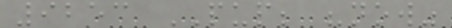9253 PUP; "now"
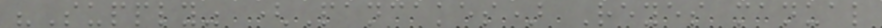"Supply" (Pancakes) Reyes manual
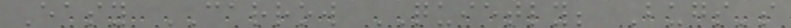Easy CARROW QUIETLY; Bugs's
